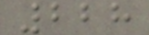228
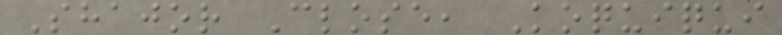Shajor Close, Koquiqui
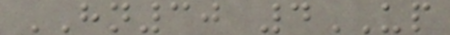HN30 4UP
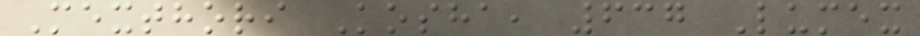Mexthori Kosha, 637 Lumex
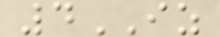4IZ
